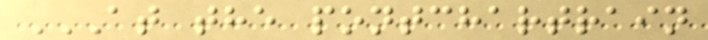AT THE PONTCHARTRAIN
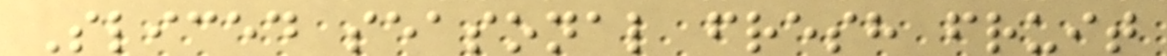Sliced seasonal fresh fruit
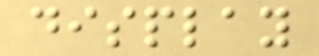display
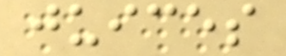juices
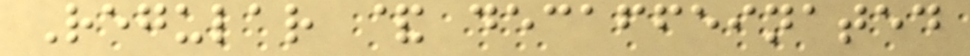Regular & decaffeinated
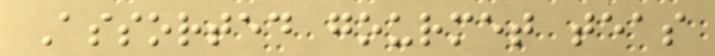Assorted gourmet teas
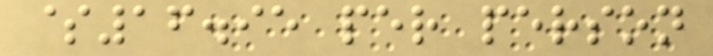$16.95 per person
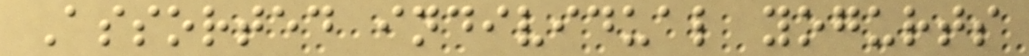Assorted individual yogurts
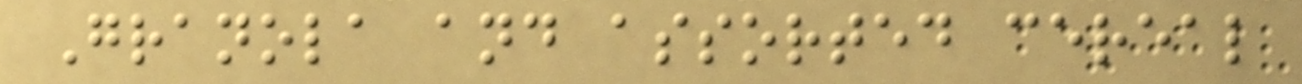Granola and assorted cereal
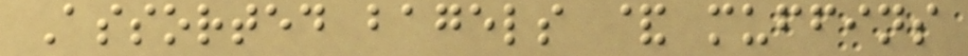Assorted bagels & muffins
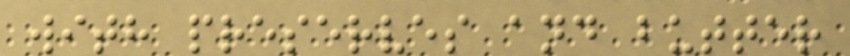with preserves and butter
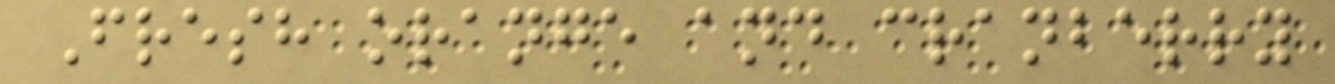Fresh orange and cranberry
